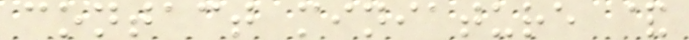contact miniature &
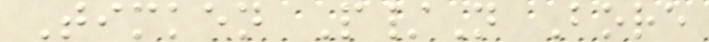Timken P/N Bore
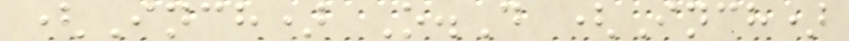(Inch) O.D (Inch)
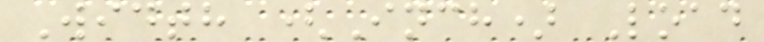Width (Inch) Load
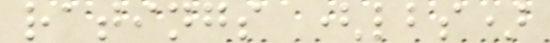ratings (lbs)
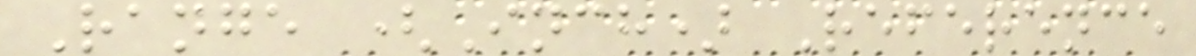Range (Inch) Reference
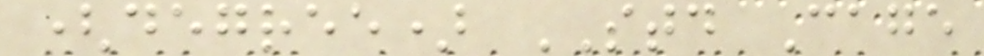(degree) STD Cage
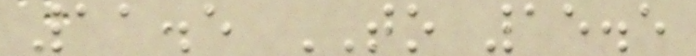11.5 TO 15.5
